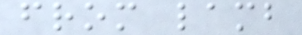from lamb
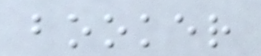booker
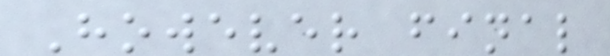However final
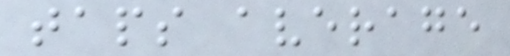taps average
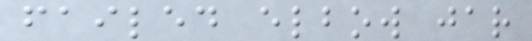failed elbow jar
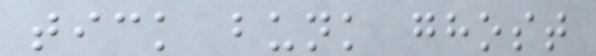tick bunk ghost
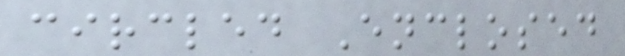circled Enclosed
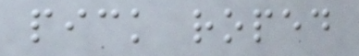pick roped
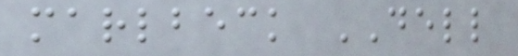marlbeck DELL
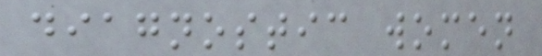diagnostic women
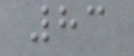83
